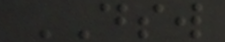DSW
